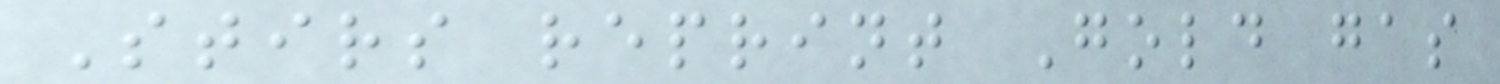Stirs reprint Gold gas
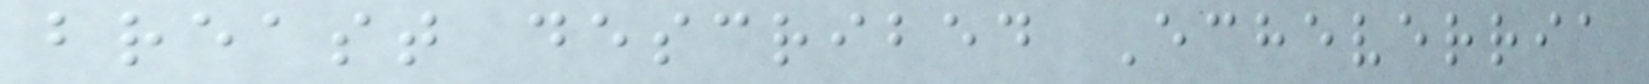breast described Echeverria
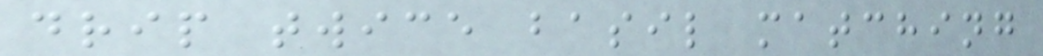drip twice basil matching
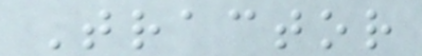Tractor
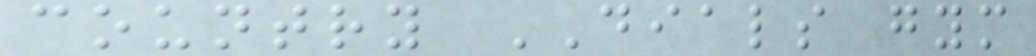country DIALS gym
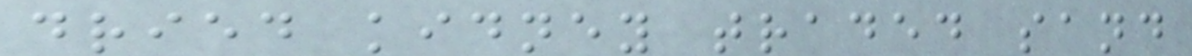dried kidney traded sand
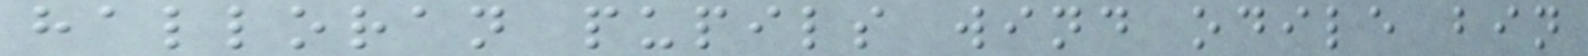halloran pupils wind odile bin
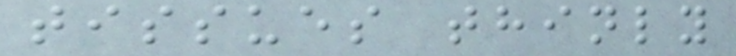tissues thinly
